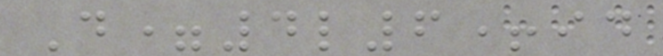D=4l6+id
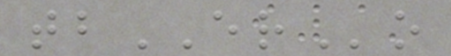tbERo
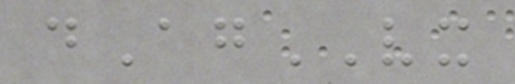dAgVX
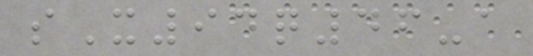sX94q46-a
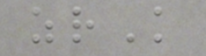zrK
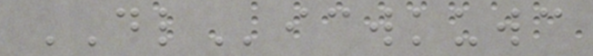DLicwkuwc
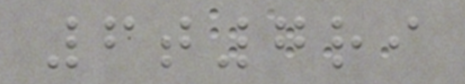6t7ri
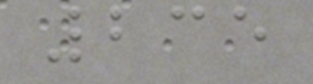235
